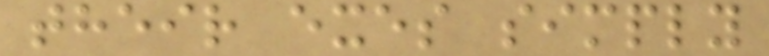their exes simply
